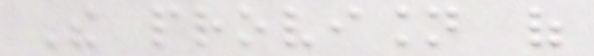The provision of
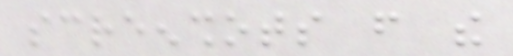screenshots from the
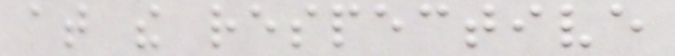at the respective
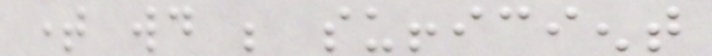time would be sufficient
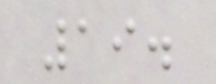19.
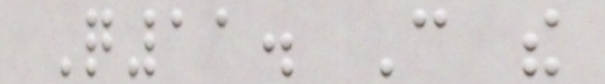Q11. Can the
